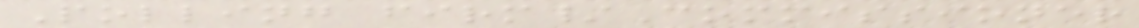Polling firm/Commissioner
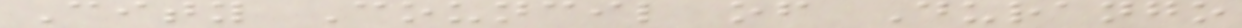City Council of Durango
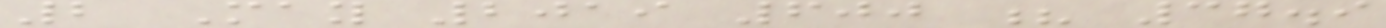2 May 2019 600 ? 37.9
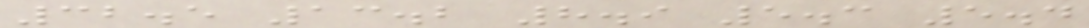32.5 13.2 8.9 5.3 5.4
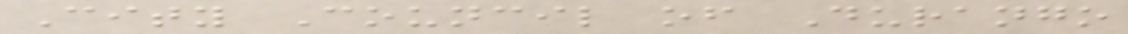City Council of Durango
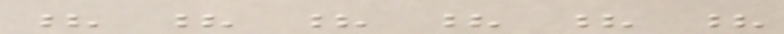? ? ? ? ? ?
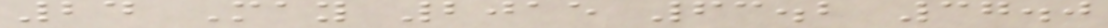24 May 2015 63.2 37.0
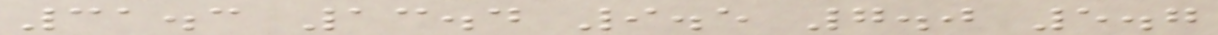31.3 13.4 9.5 7.0 5.7
